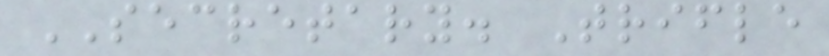SECRETARY. Trifle
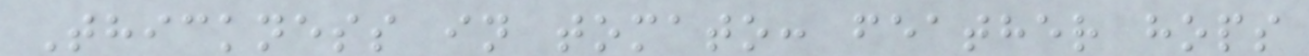Thickness in tomato: feather hops
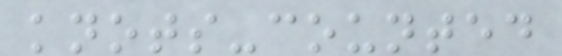knots-counted
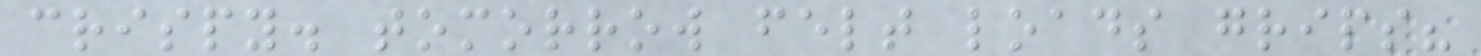crispy. tomorrow felt loads grips?
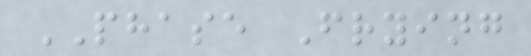PHASE Frying
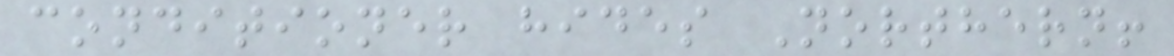conditioner hides Northern!
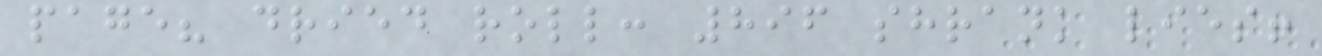page? dried roll: 896 shrank lies!
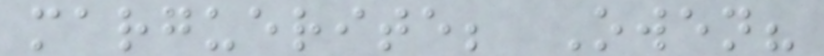marguerite; Owen?
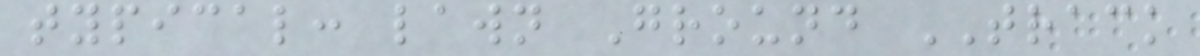typical: lawn Ground TRACK
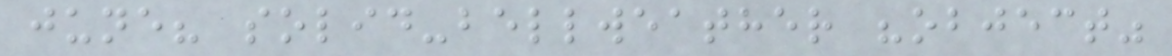june? solid-bellweather "object"
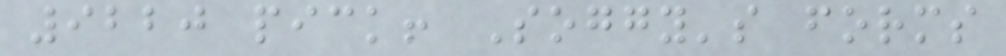9220 pick! Soggy's forms
